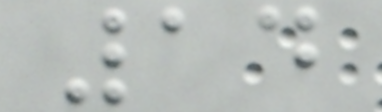14
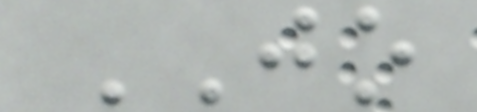JO
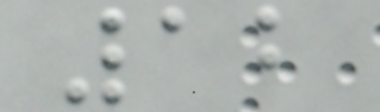12
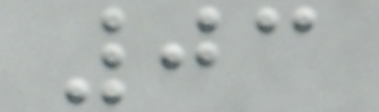03
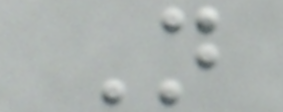N
